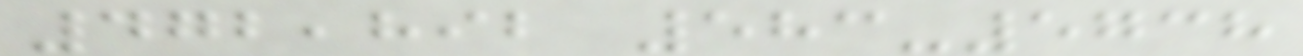472,892 583-5738
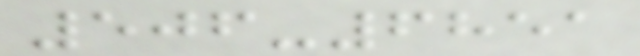506-6851
